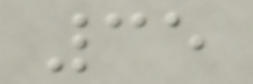35
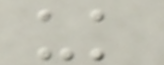uk
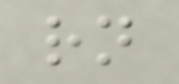rn
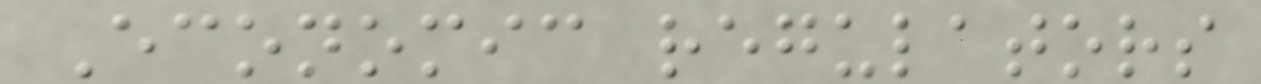Economic regulators
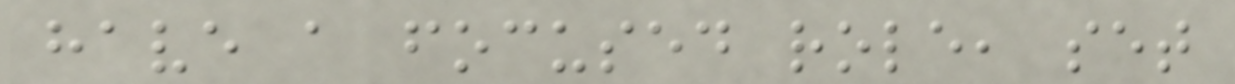have a focused role, set
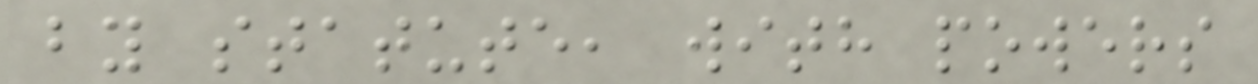by statute, with powers
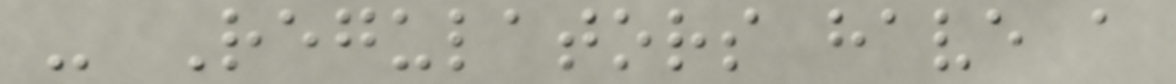- Regulators have a
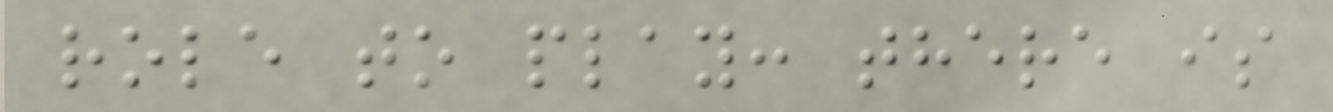role to play: there is
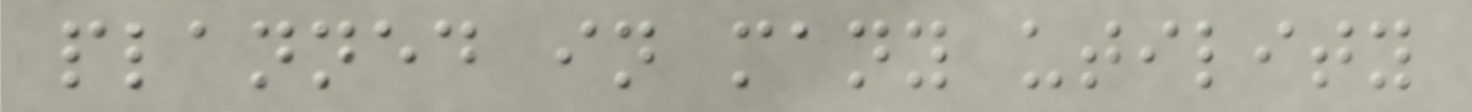planned in many utility
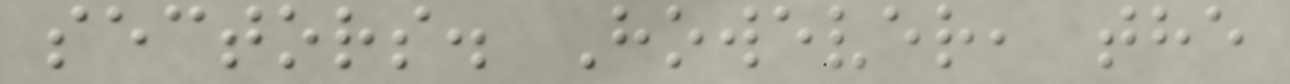sectors. However, the
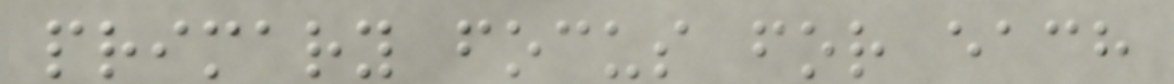primary focus for each
